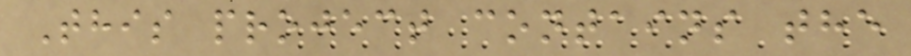This project contains the
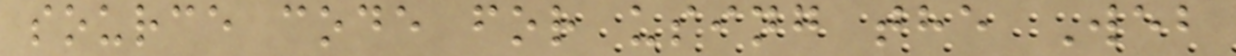source code for using the Web
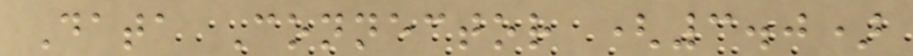Data Connector (3.0)
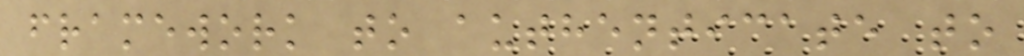framework to authenticate to
